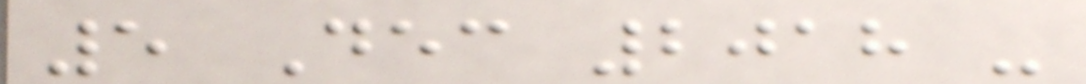5 Dec 2018 -
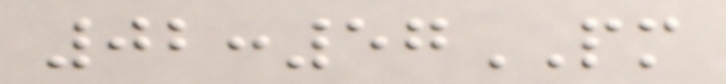02:57PM
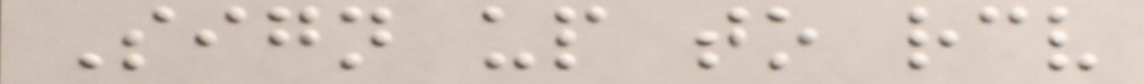Sign up to receive
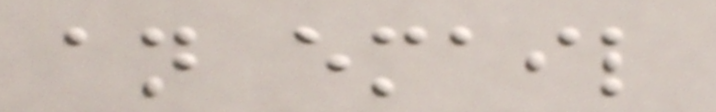an email
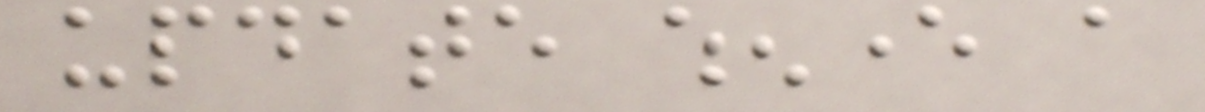update whenever a
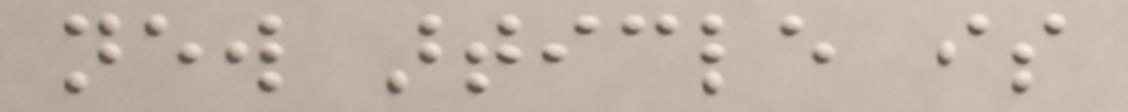new article is
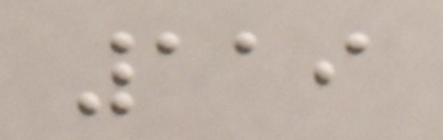119
